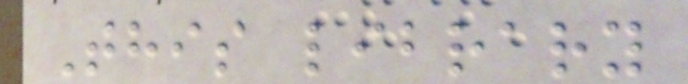This library
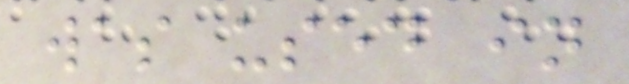was used in
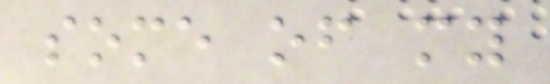some of my
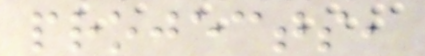projects,
